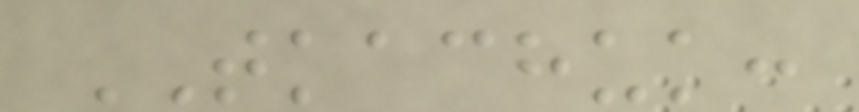TKACHUK:
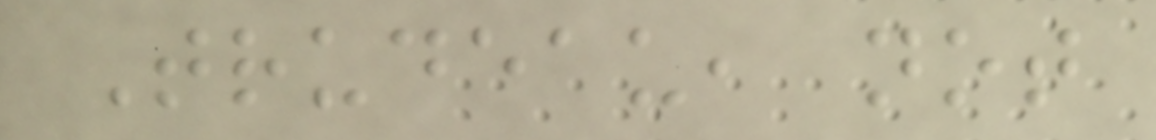Trudeau, not
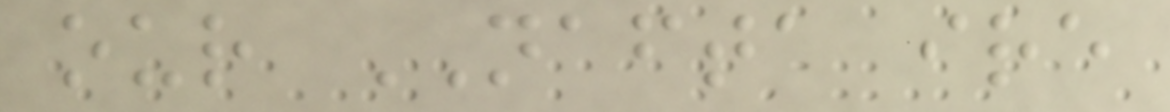our NAFTA ire
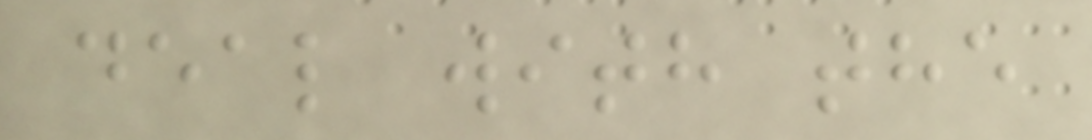deal with the
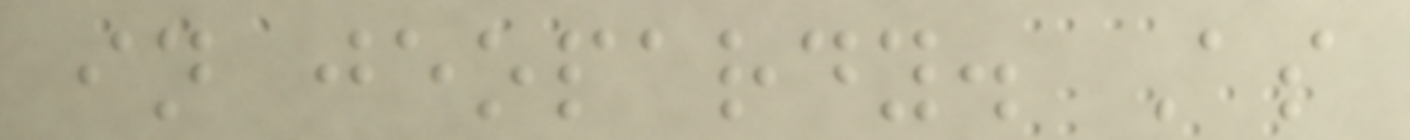in jeopardy. As
